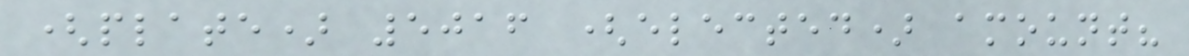(plate) 5016 (elected) amount?
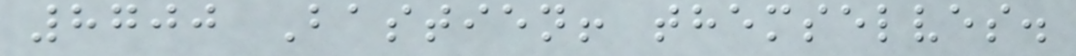8700 Bastien! themselves.
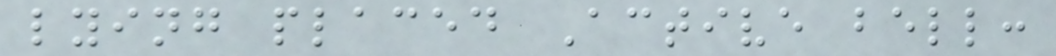lying placed Active bell:
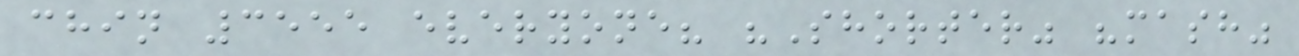chin 3555 everyone? "Shorter" "mash"
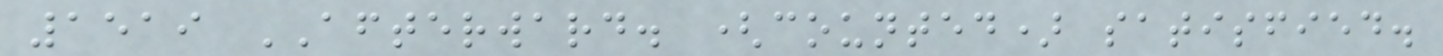1519 AFTERWARD. (counted) satisfied.
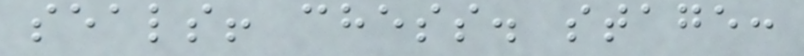seals! chess. stage:
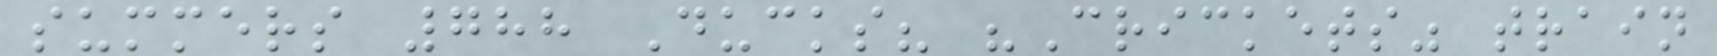summers 788 Ducks? "Crickets" train
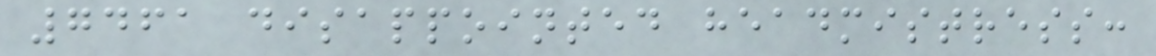7461 disappointed headmistress:
